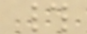#
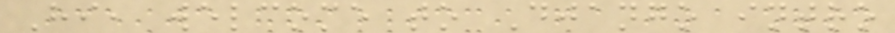Hi, welcome to Django intro
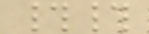##
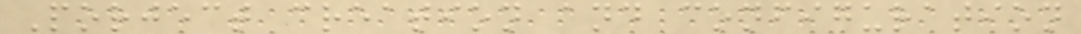Porject creation and configuration
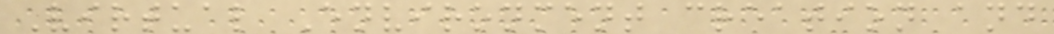Virtual Environment creation and
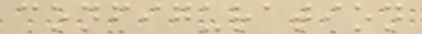configuration
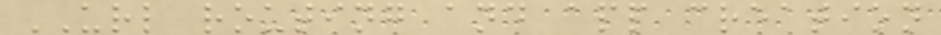URL routing and app creation
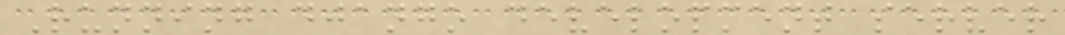Running django development server
